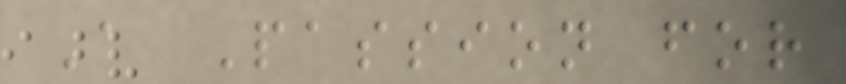A Passion for
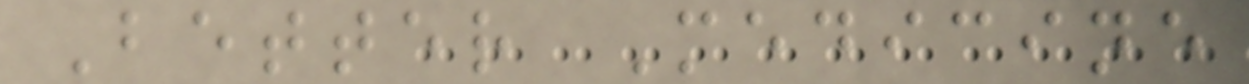Better Medicine
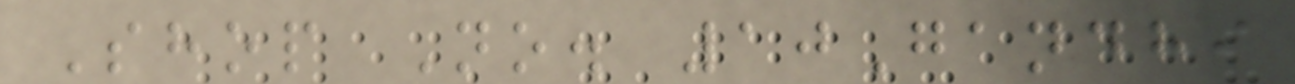Shop No. 10Gandhi
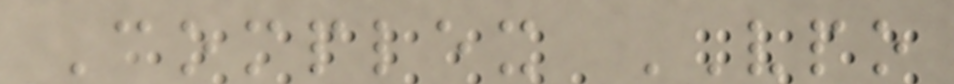Complex VPO
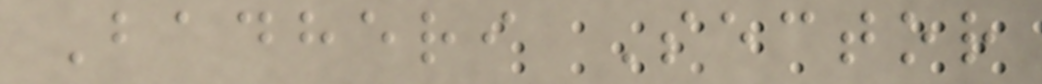Badheri Sector
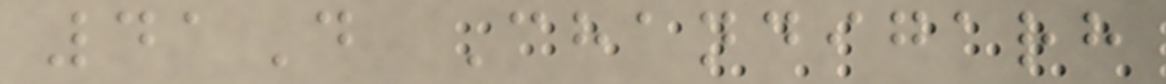41D Chandigarh
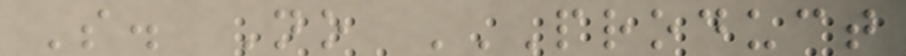S. No PRODUCT
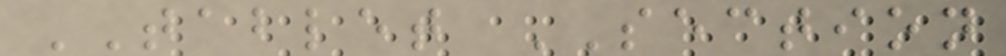TABLET SECTION
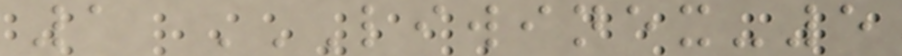1 LIWINEX-5
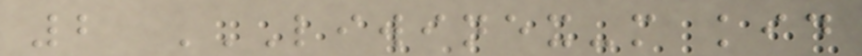2 LIWINEX-M KID
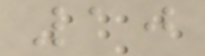10
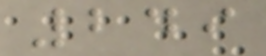249
